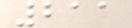211
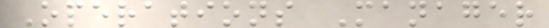Operations Manager
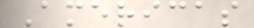Americas
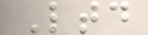Ltd
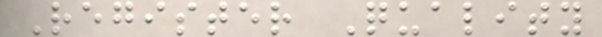Register Quality
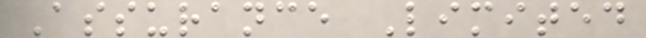Assurance Limited
